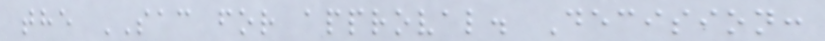the SAC for approval. Decision:
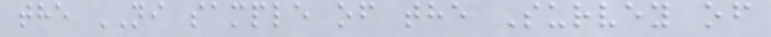the NI sample of the Survey of
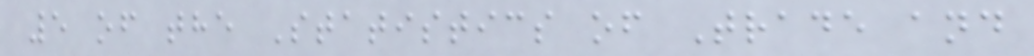5 of the Statistics of Trade and
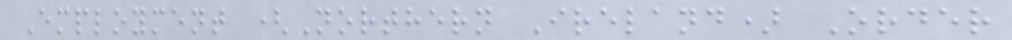Employment (Northern Ireland) Order
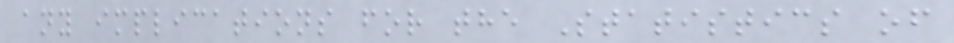any implications for the Statistics of
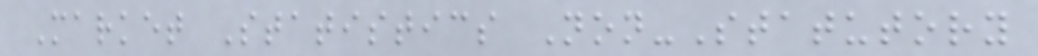Market Statistics Non-Statutory
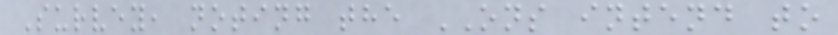Survey, noting the ONS intend to
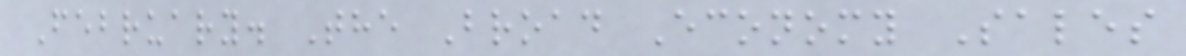February. The Broad Economy Sales
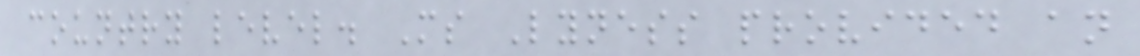country level. Ms Lyness provided an
